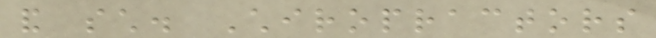and such. Chiropractors
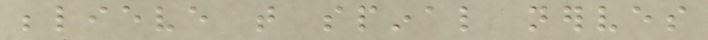believe that spinal nerves
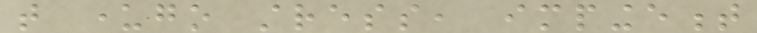that undergo stress, impingement
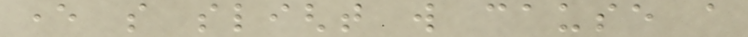ever so slight will cause a
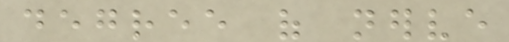degree of nerve
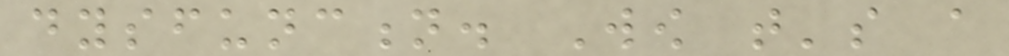dysfunction. Wow that's a
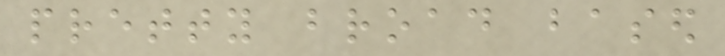pretty broad based
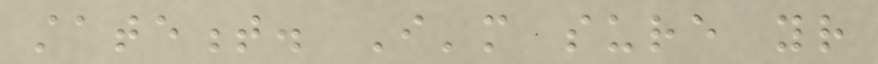statement. I'm sure your
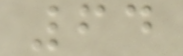64
